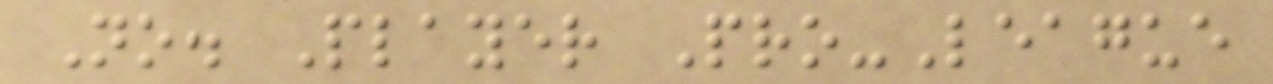No. Player Pro-League
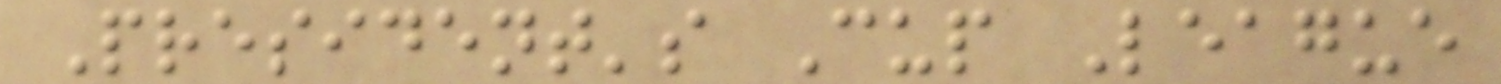President's Cup League
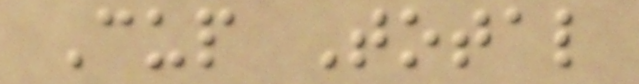Cup Total
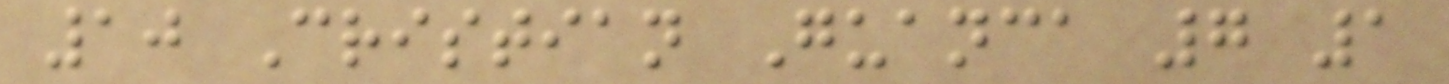10 Cristian Guanca 7 1
